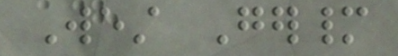West Germany
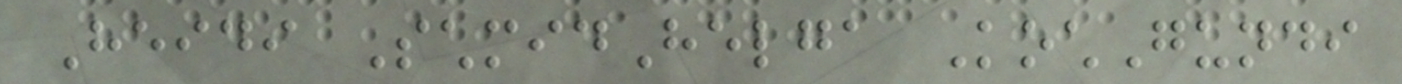Heidi SchmidHelga KochGundi
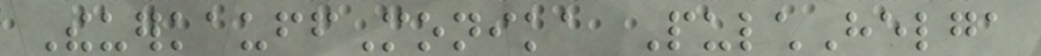TheuerkauffMonika PulchHelga
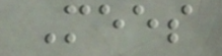Mees
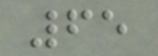65
